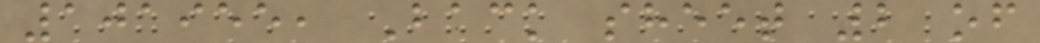101955, Back sheet 2 of
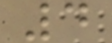4
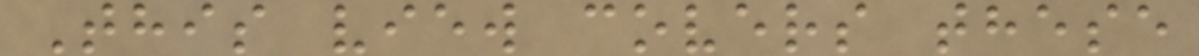This view covers these
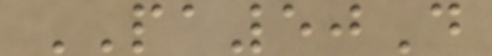PA50D
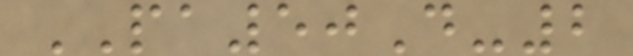PA50D-2
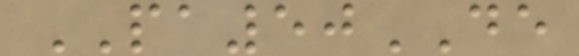PA50DE
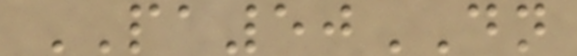PA50DN
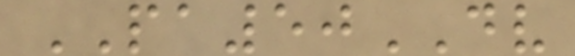PA50DV
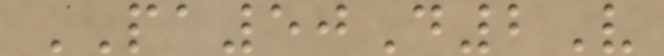PA50D2V
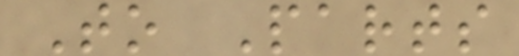To Parts
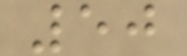50
